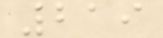219
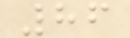86
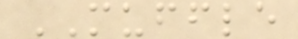MUFFLE
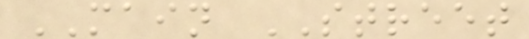MAIN STREET
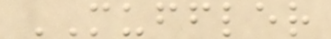MUFFLER
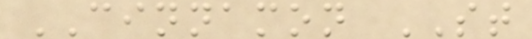CINNAMON ST
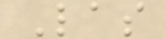Las
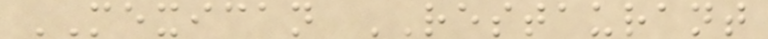MEXICAN RESTAURANT
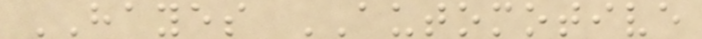HAYES AUTOMOTIVE
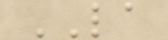LA
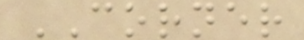CORNER
